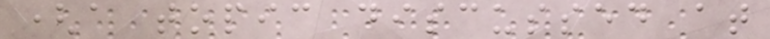(a topic discussed at
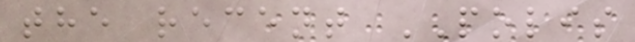the recent POLIS
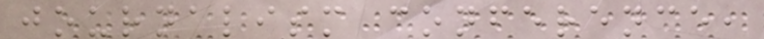journalism conference,
